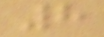8
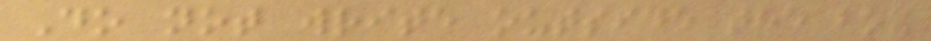Do not write outside the box
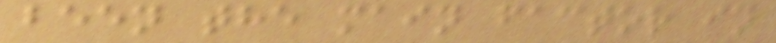been the main factor in
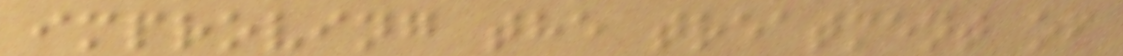improving the treatment of
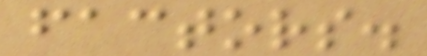factors.
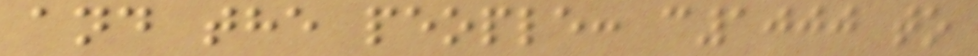and the people: c1000 to
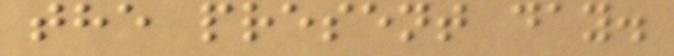the present day.
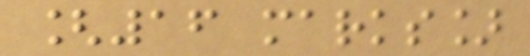[16 marks]
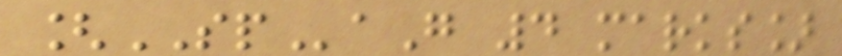[SPaG 4 marks]
